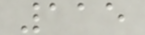115
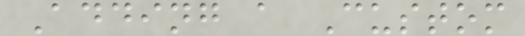Adding a Custom
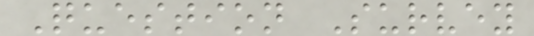Question Survey
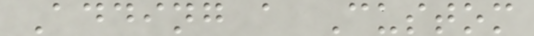Adding a Custom
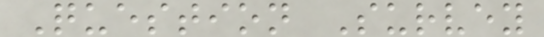Question Survey
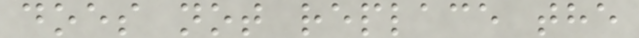does not replace the
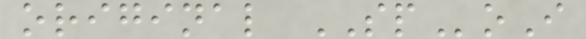original SPoI
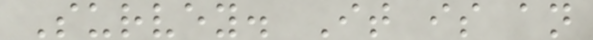Survey. It is an
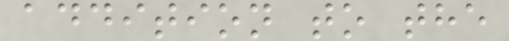addition to the
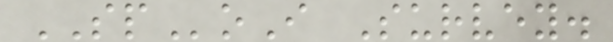SPoI Survey.
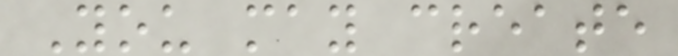You may create
